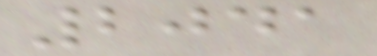2041
